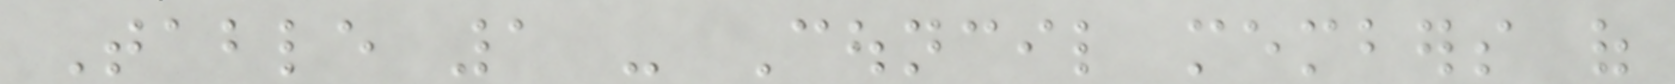Table 1 - Council members of
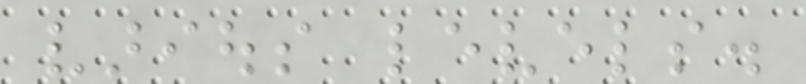various levels.
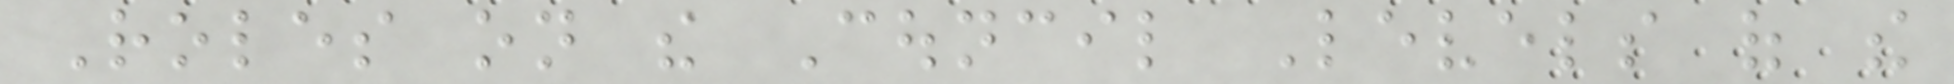Roles on the Council Levels of the
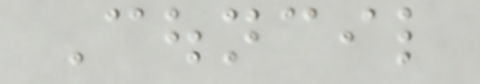Council
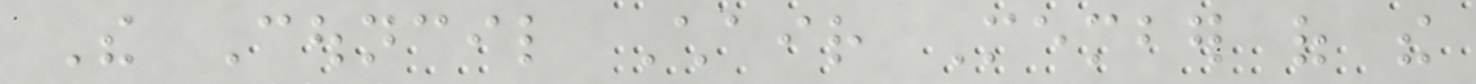The Council Chair Member of the
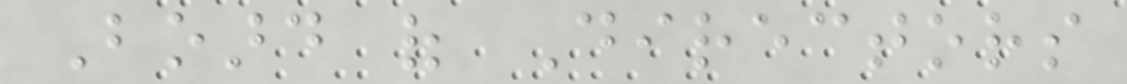Board of Directors
